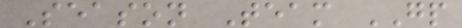Season Team GP
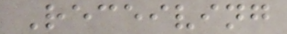Receiving
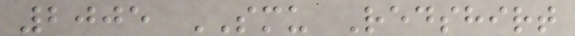2005 SMU Redshirt
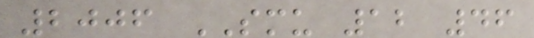2006 SMU 12 46
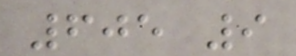605 9
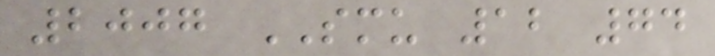2007 SMU 12 74
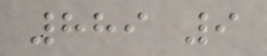889 9
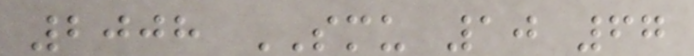2008 SMU 10 67
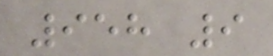958 9
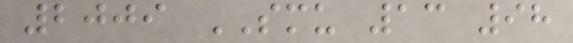2009 SMU 13 98
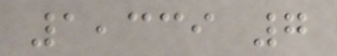1,339 7
